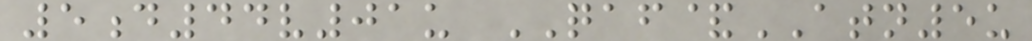5d44v01u QAF&ATN5u
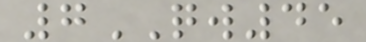7QW45
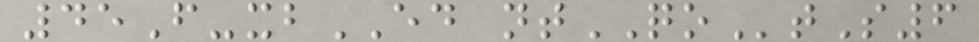45F-xbED ntQOtS6
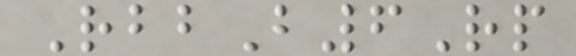RbbB6Rp
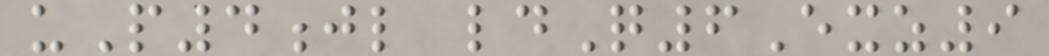uP4jl ldQ6Exz9
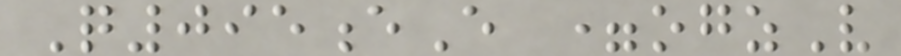Q095eE =ogzV
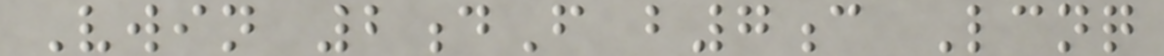Vwin 2dF b7c Lcnq
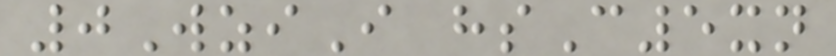0WziI hsC5xn
